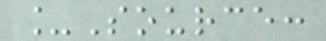_Source:
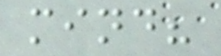mind?
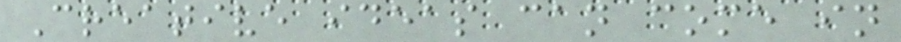Creative ideas can come in
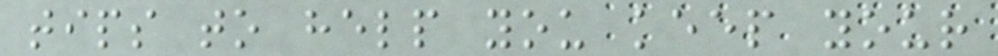tips to help you keep your
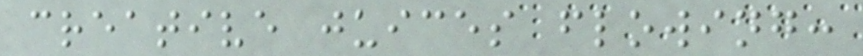creative juices flowing:
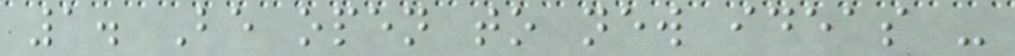1. Be open to new ideas -
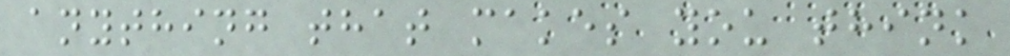anything that makes you think
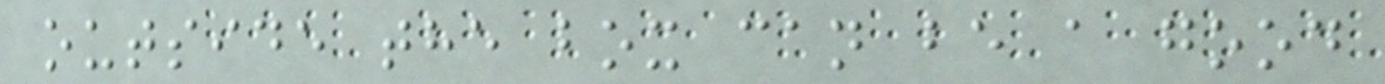outside the box can be a good
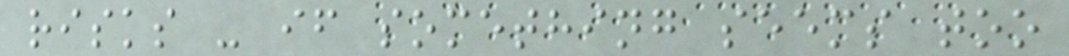risks - if something seems too
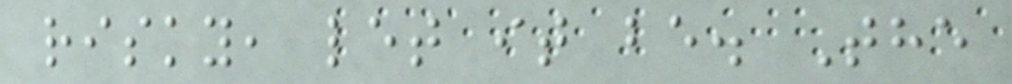risky, let it be. The
